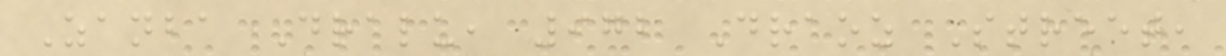Zanba Dralu, 972 Draoz Street,
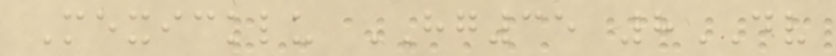Mexicklu HG35 8DV
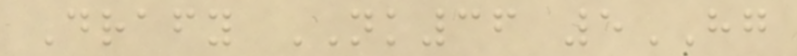Drafy NK36 5HG
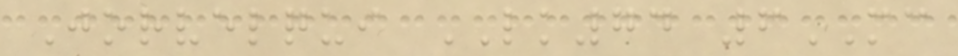Jorvelqui LK74 6MC
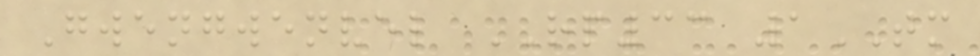Gwengwenvel RP33 1TM
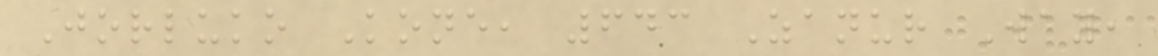Jorluko Kone, 643 Zanur Way,
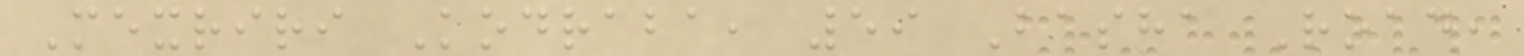Mexriri Kodraba, 59 Basha Road,
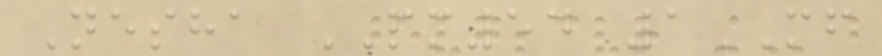Nesha PM54 1MF
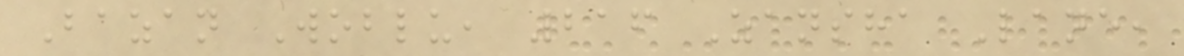Bazan Woblu, 216 Zansha Lane,
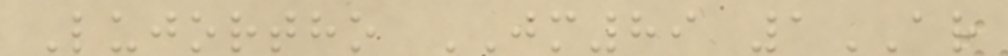Lujortho JM89 1AR
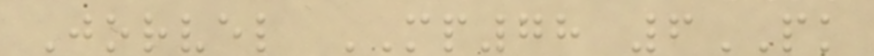Jorvel MP78 6PK
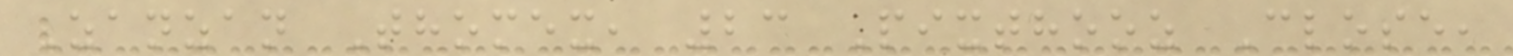Zanzan Thomex, 23 Pixthooz Close,
